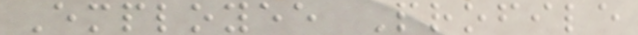Employee Profile
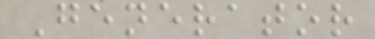Generator
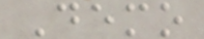Demo
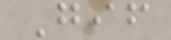Gif
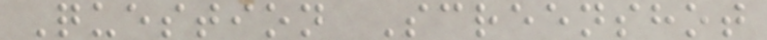Question Screenshot
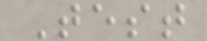Test
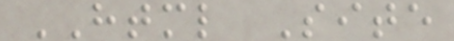HTML Site
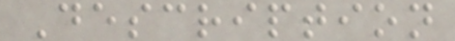Description
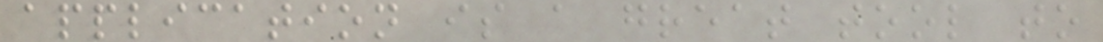application is a great tool to
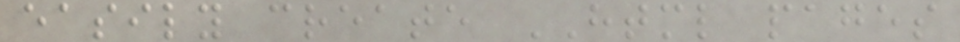easily create HTML pages
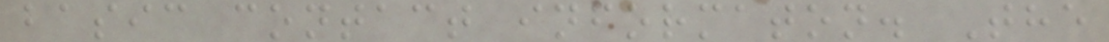basic contact informaton. The
